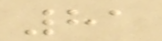81
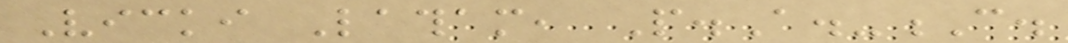Vicki Latham, P.A.-C.
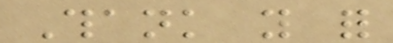Thank you for
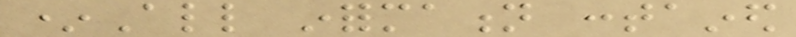*All information contained
